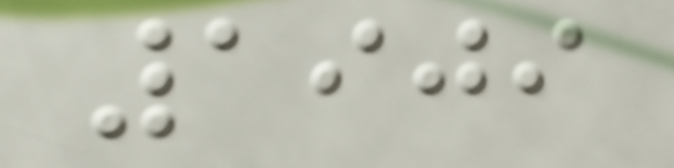1909
